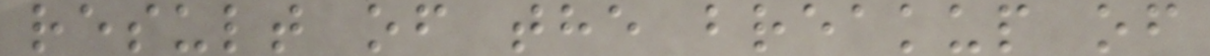result of the breakup of
